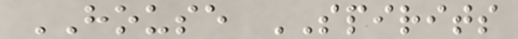HOUSE SPIRITS
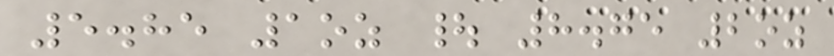5.85 1oz | 8.75 2oz
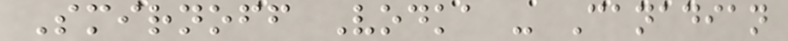Smirnoff Vodka - Canadian
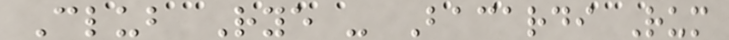Club Rye - Bacardi Rum
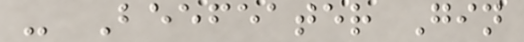- Beefeater Gin
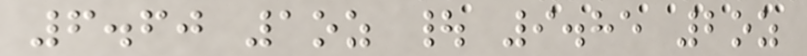6.60 1oz | 9.85 2oz
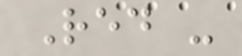Red -
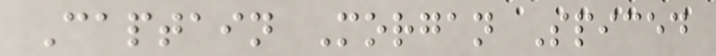Captain Morgan Spiced
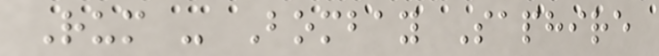Rum - Bombay Saphire
